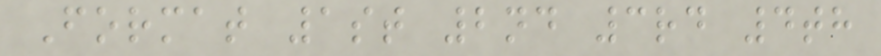Format 1st 2nd 3rd 4th
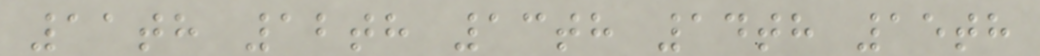11th 12th 13th 14th 15th
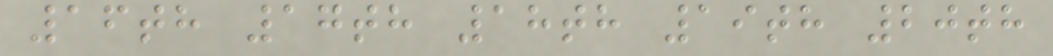16th 17th 18th 19th 20th
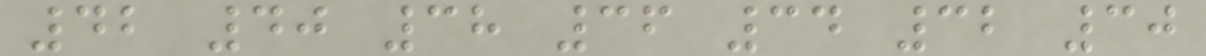42 40 38 36 34 32 30
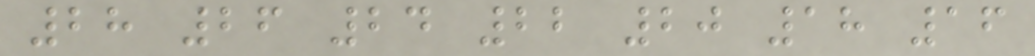28 26 24 22 20 18 16
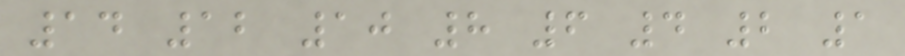14 12 10 8 6 4 2 1
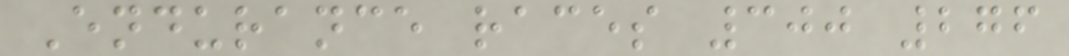Endurance races 300 276
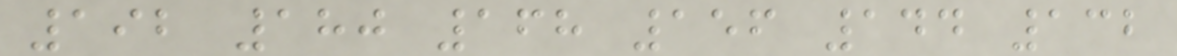192 180 168 156 144 132
